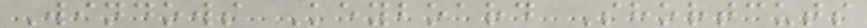Windows Keyboard Shortcuts
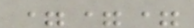===
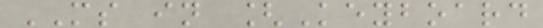MS in [Keyboard
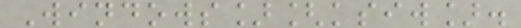Windows][ksiw].
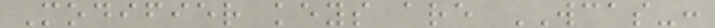Modifier keys are WCAS-:
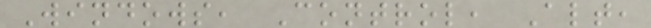Windows, Control, Alt,
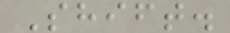Shift.
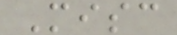Misc
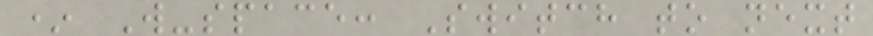* W-space: Switch to next
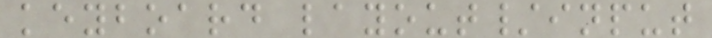keyboard layout/input
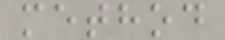method
